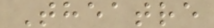Theatre
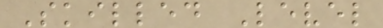Skilled Level
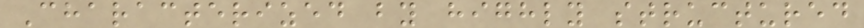Characterized by highly structured
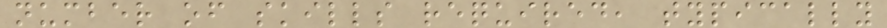number of skills required, typically
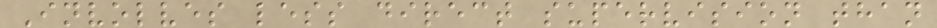Involves less direct supervision than
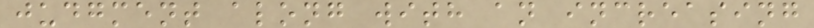judgment along with an increasing
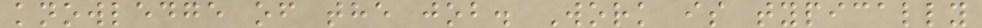knowledge of the job. Work is typically
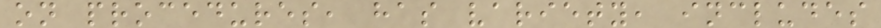on procedures, has variety, includes
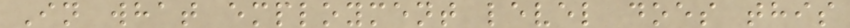In what employment level does this
